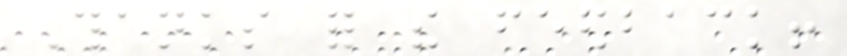Thanks for the feedback!
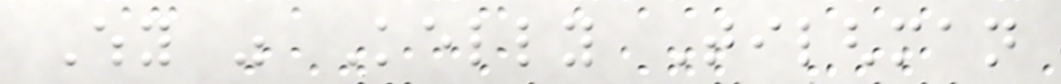Why was Kelly Tilghman
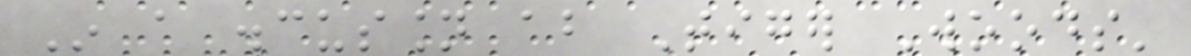In a discussion about Tiger Woods'
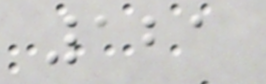121
